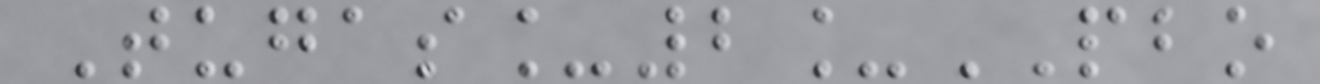Tugas_2_PBO
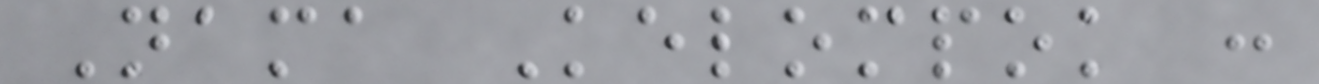Nama Kelompok :
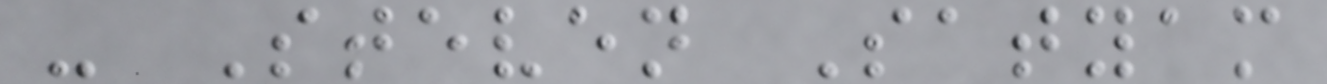- Steven Satyam
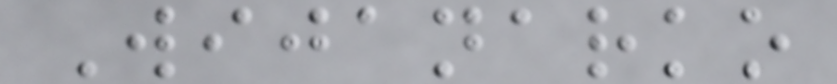Wijanarko
